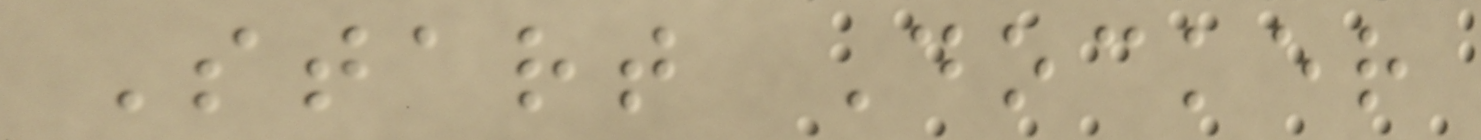Start Docker
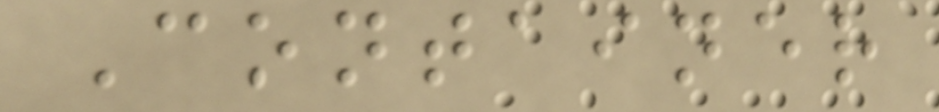Container
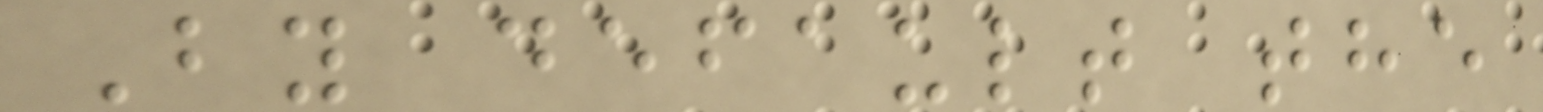By default the
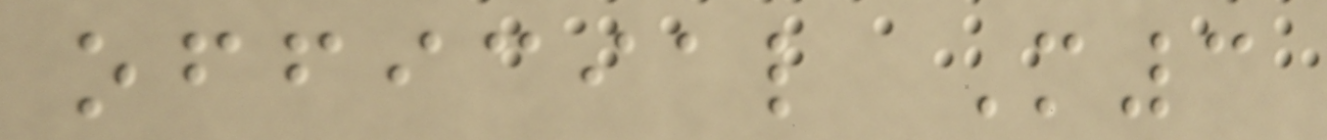official M3
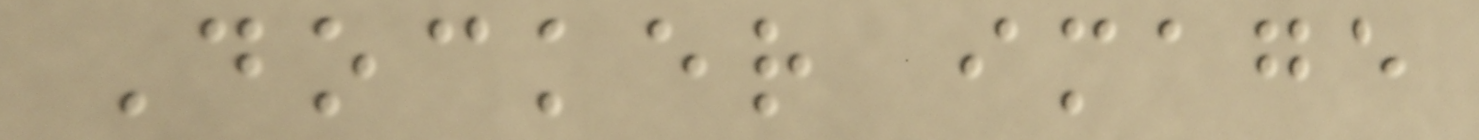Docker image
